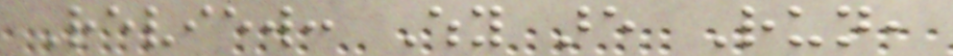Review: Why are Run,
